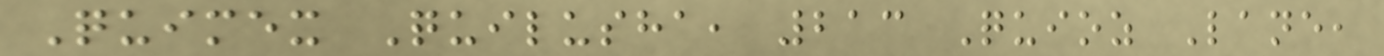Quimex Quilusha, 213 Quioz Lane,
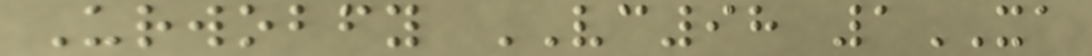Urwobfy VC98 1XA
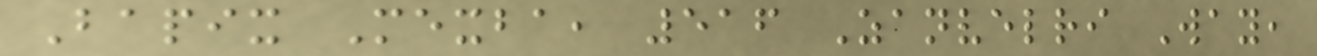Bapix Mexba, 516 Zanvelri Way,
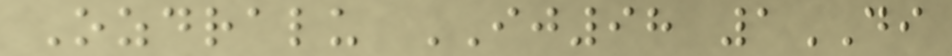Ozdralu IJ98 1DI
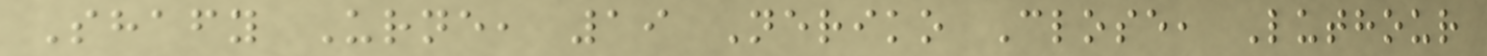Shafy Urne, 19 Neriko Close, Luthour
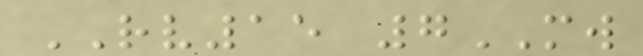RV15 7MW
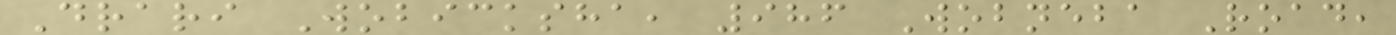Drari Wobicksha, 986 Wobneba Road,
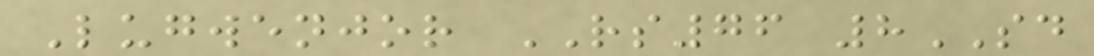Lugwenjor RS76 8SD
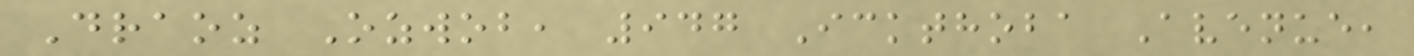Draoz Ozwob, 947 Ickthoba Avenue,
